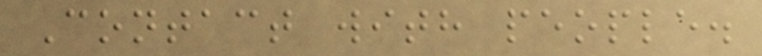Contact with people.
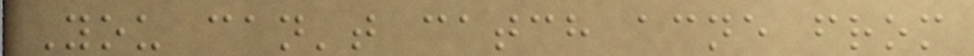You can't catch acne from
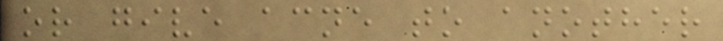or give acne to another
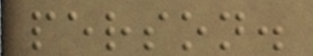person.
